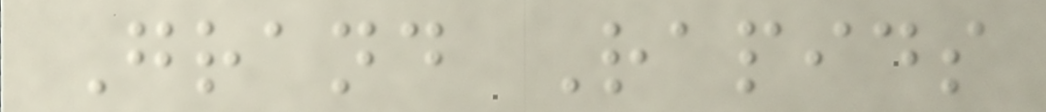Grand Rapids
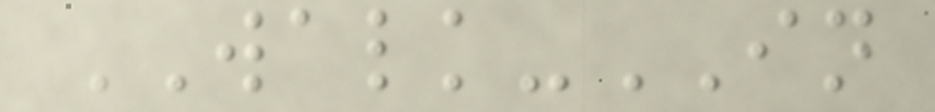WALK-IN
